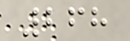268
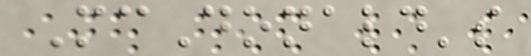McDonald's
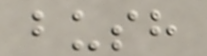bush
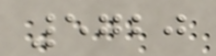5720
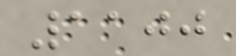1100
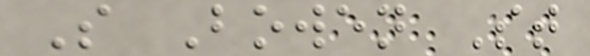S Bowen St
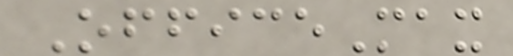OfficeMax
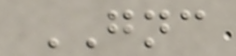GNC
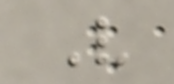V
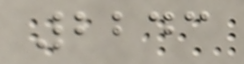2243
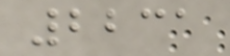2231
